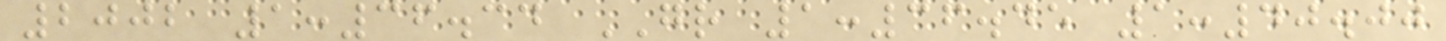2002 1:36.34 GR 1:36.45 1:40.00
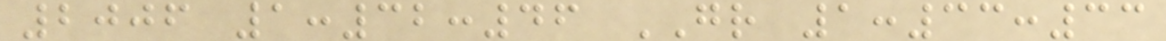2006 1:32:46 GR 1:33:33
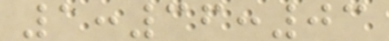1:36:03
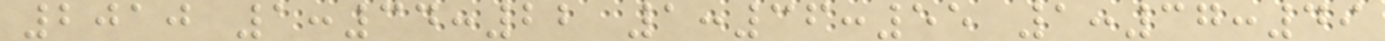2010 1:34:22 1:36:55 1:37:49
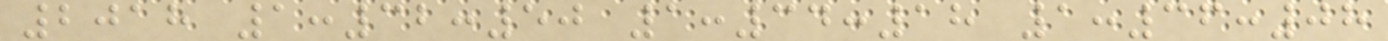2018 1:32:50 1:34:18 1:36:08
